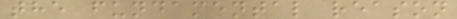the fundamental reason
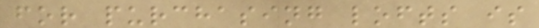for purchasing lofts is
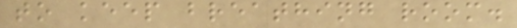to keep breathing room.
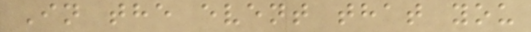In the event that you
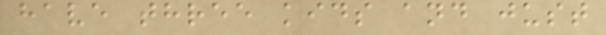have three kids and just
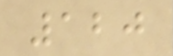120
